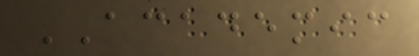ACADEMIC
